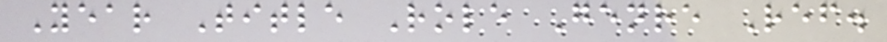Year Title Role Genre Ref.
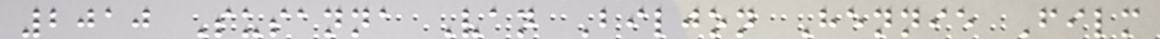2010 Susanna Van Biljon Hennie Film
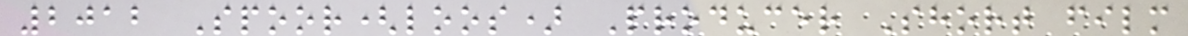2012 Spoor(loos) Producer Short film
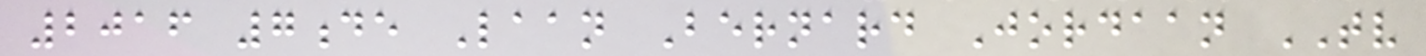2016 7de Laan Bernard Jordaan TV
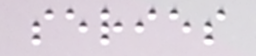series
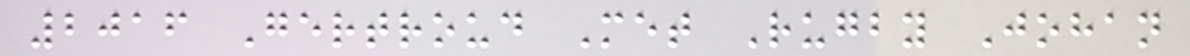2016 Gertroud Met Rugby Johan
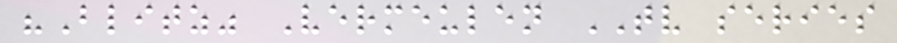"Blitz" Vermeulen TV series
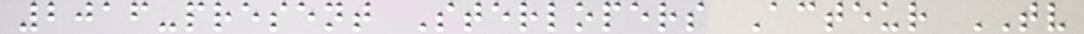2016-present Sterlopers Acteur TV
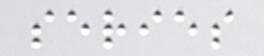series
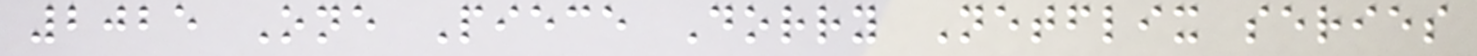2025 One Piece Dorry Netflix series
